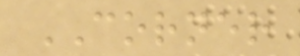CORNER
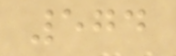574
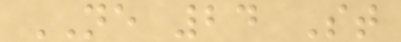NE 24 St
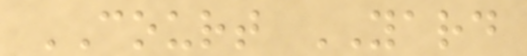COURT YARD
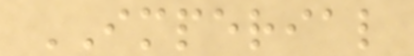IMPERIAL
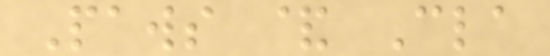Paws & Cla
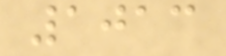1013
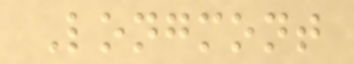Longmont
